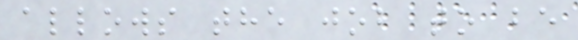allows the job to be
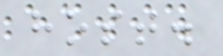host.
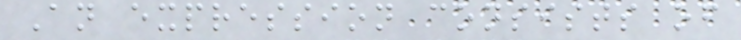An expression consists of
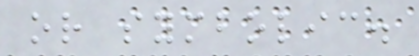or symbolic.
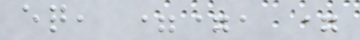eq, ==, =
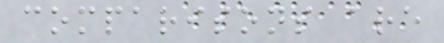comparisons are
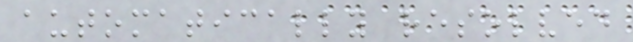automatically resolved
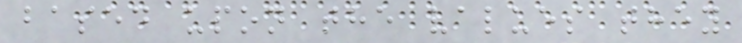based upon the values they
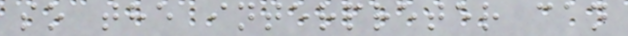so the interpreter can
